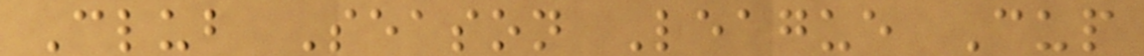Club Season League Cup
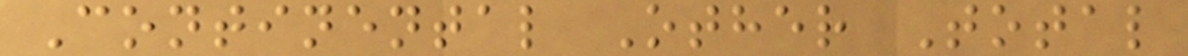Continental Other Total
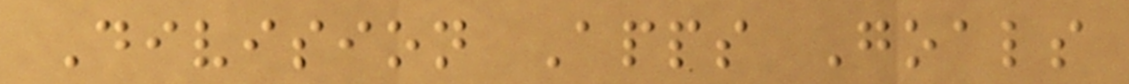Division Apps Goals
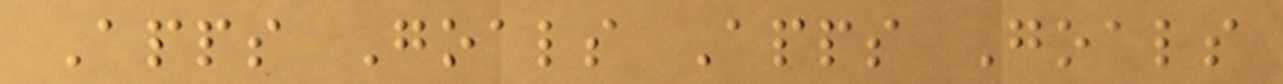Apps Goals Apps Goals
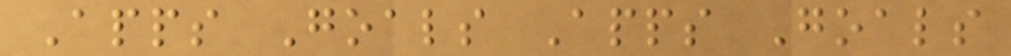Apps Goals Apps Goals
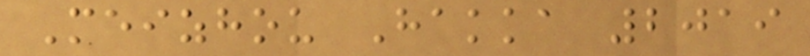Meizhou Hakka 2019
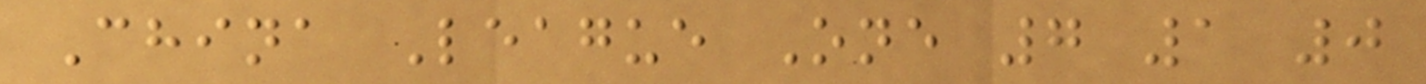China League One 7 1 0
